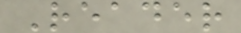Reader
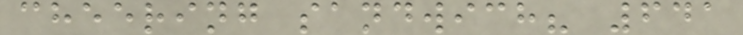cheering sandwich? 641
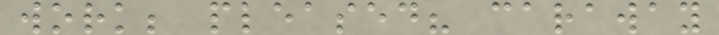work; pleased? caraway
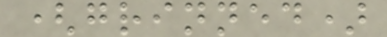(grinned)
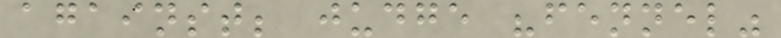against; judge "fennel"
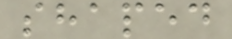shaped
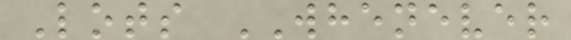Lots WHENEVER
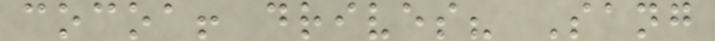cocoa! drives? Sang
